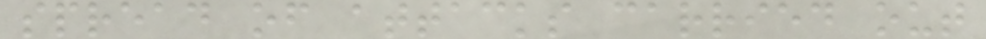spread of attacks carried out
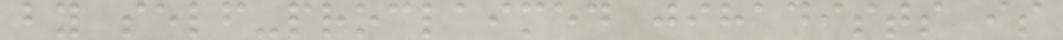by self-proclaimed jihadists is
